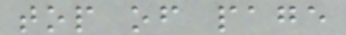top of page
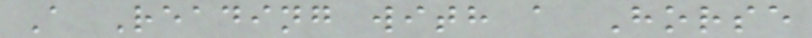A Reading with a Horse
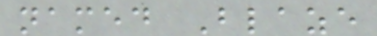named Blaze
